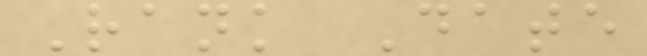Rank Date
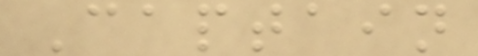Captain
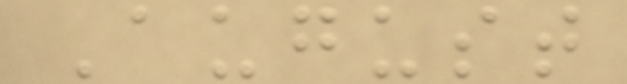August
